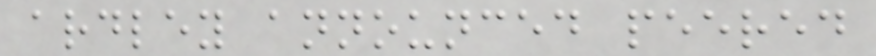ardley announced peered
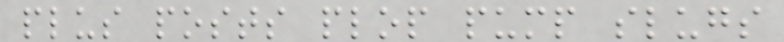plus posts plop pump slugs
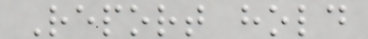Report hold
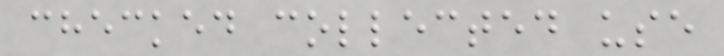checked collected use
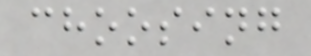choosing
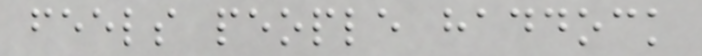feels people haddock
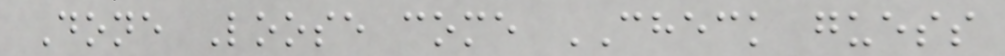Done Loose come CHECK guess
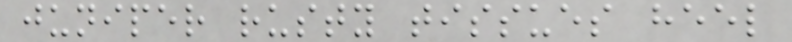juniper rusty tissues heel
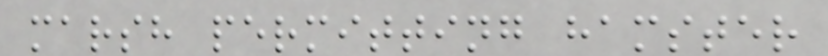marsh permitting hamster
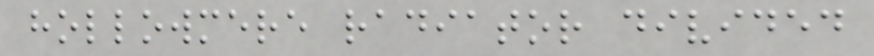hollowmere radiator divided
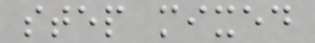step mixed
